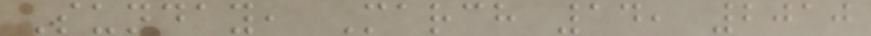Sunday, March 14, 2010
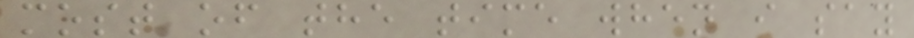most of the time when i say
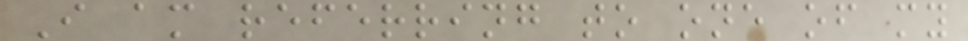I am referring to one of my
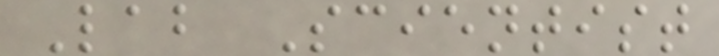Lab Scientist
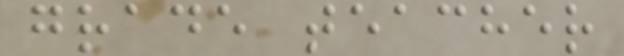grade teacher
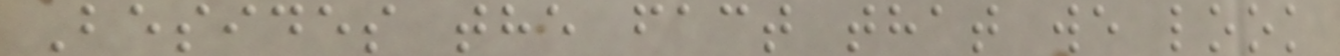Besides the fact that we look
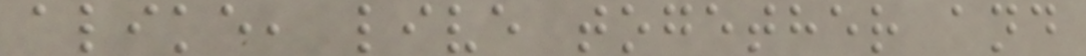alike, live together and
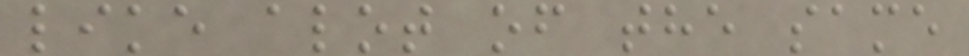like alot of the same
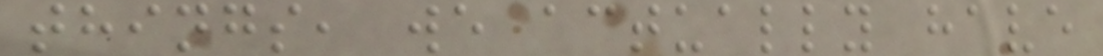things, we actually have
